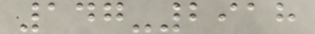147-2918
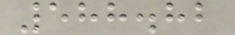588.82
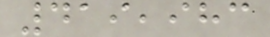419,983
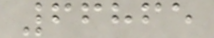66865
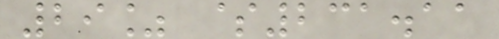29% $231.11
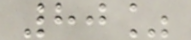80%
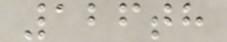126th
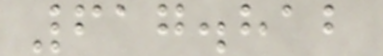617.812
